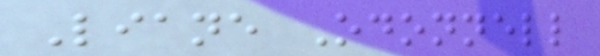Liane Odonnell
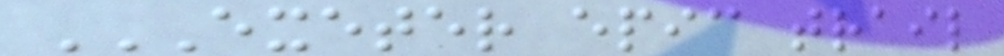EXETER EPIC TRAIL
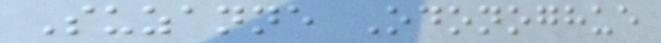Suzanne Odonoghue
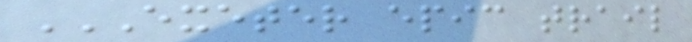EXETER EPIC TRAIL
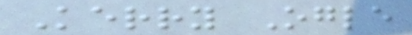Kerry Ogle
